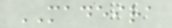MADEIRA
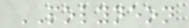POLYNEON
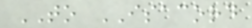TO ISACORD
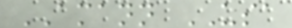AMANN USA
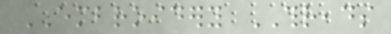EMBROIDERY THREADS
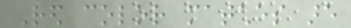Red color matches are
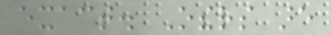exact. Others are
